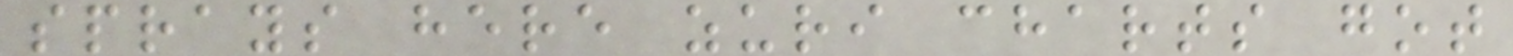sprays here zuri charts got
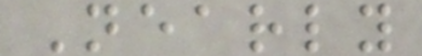Nearly
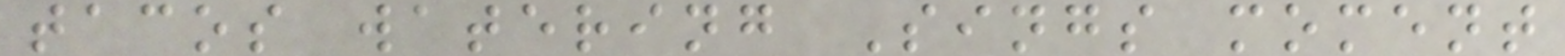tacos watering Sings moment
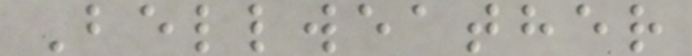Bellweather
